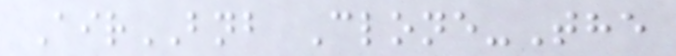AirBNB Clone-The
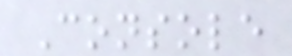Console
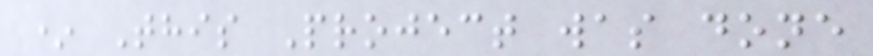* This Project was done
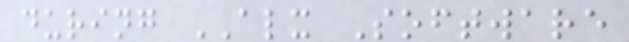during ALX Software
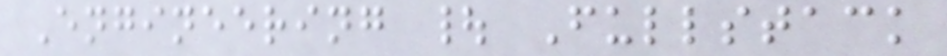Engineering | Fullstack
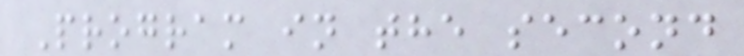Program in the second
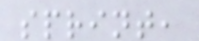sprint,
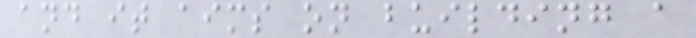and it aims on building a
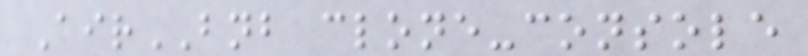AirBNB clone-console
